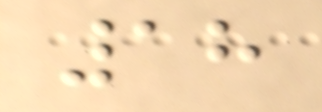18
